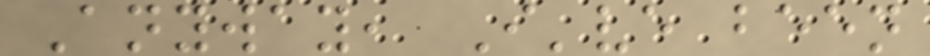Anyway, I've been
